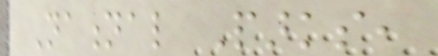National Parks,
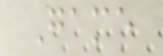Game
